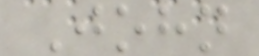John
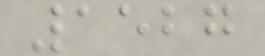1527
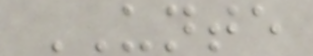UNTE
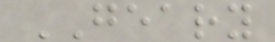GEARY
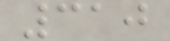310
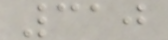310
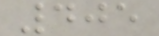405
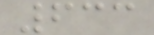633
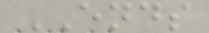ENDS
